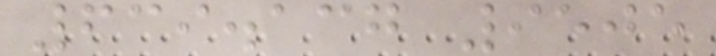639.137 9505
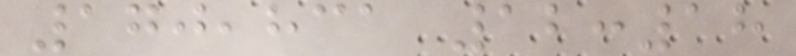170,831 12:18
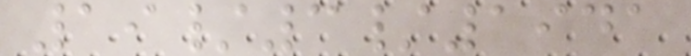19/3/1941
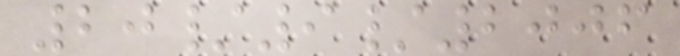20/9/2006
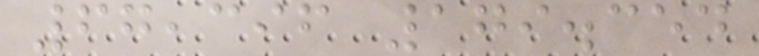67,396 179.354
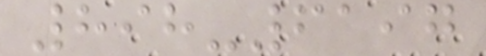898-6197
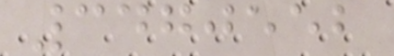3470552
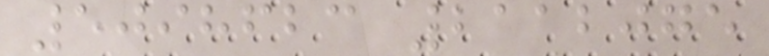5098623 2112075
